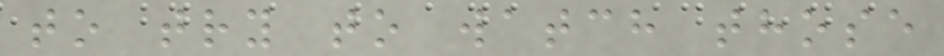to try to watch those
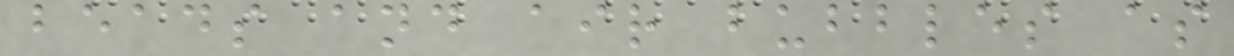beads and air bubbles as
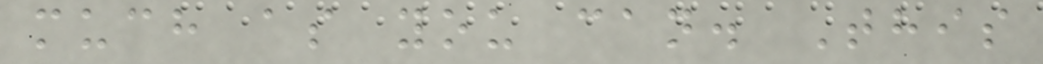much as you can. This
